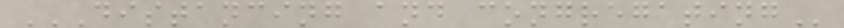DISTANCING AND CONGREGATING
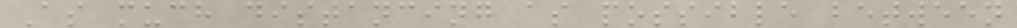As much distancing as possible between
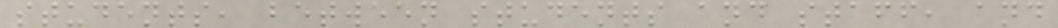students, between students and staff, and
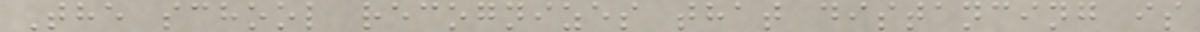The school recognizes that distancing is
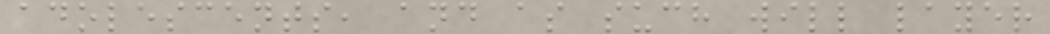adolescents, and as such will layer
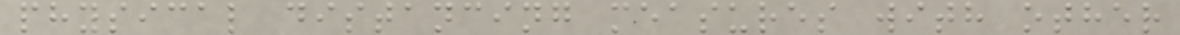physical distancing measures with other
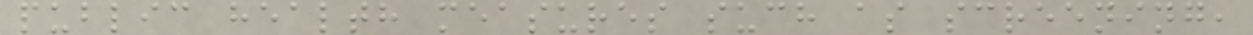public health measures such as screening,
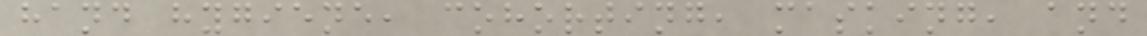hand hygiene, cohorting, masking, and
